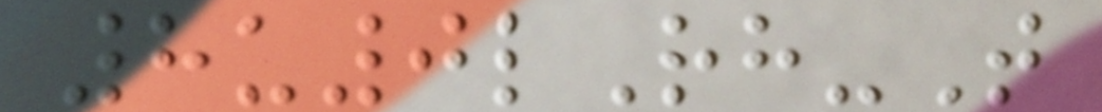8u0lRh-T
